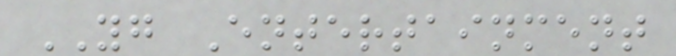YG Entertainment
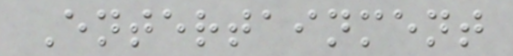Entertainment
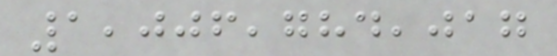1,006,784,017
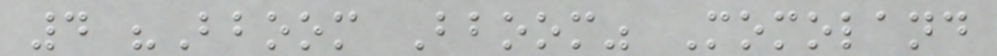4 "Bboom Bboom" Momoland
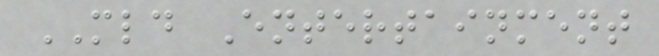MLD Entertainment
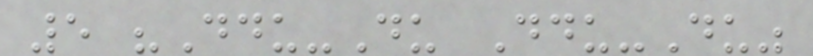5 "Ddu-Du Ddu-Du"
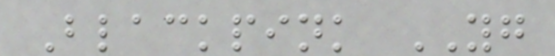Blackpink YG
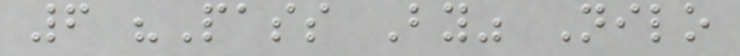6 "Pass By" Nilo
